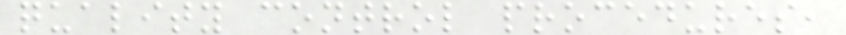quality control procedures,
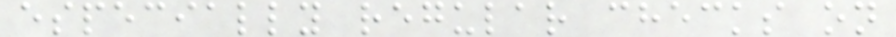especially regular checks on
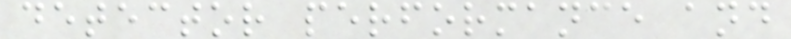detector performance and
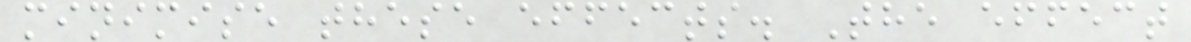minimise these effects. The effect
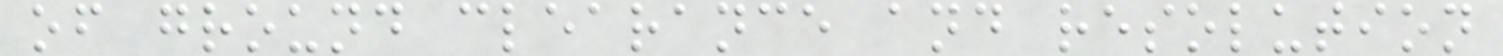of ground clearance and resolution
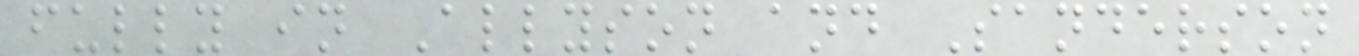fully in Allyson and Sanderson
